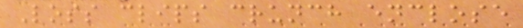Loss clips crunch enclose
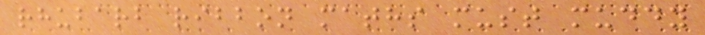rhubarb ribbon maths must muddy
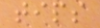tips
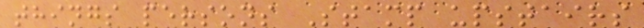things persons Stamp upstairs
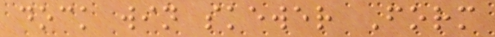dock win skewer Form
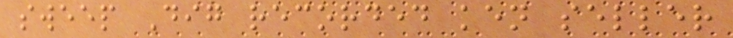sweep Dig recorded ken seller
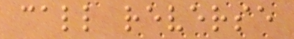call reverse
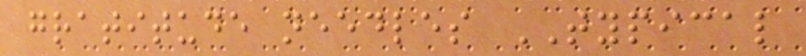gratitude needles TYPICAL
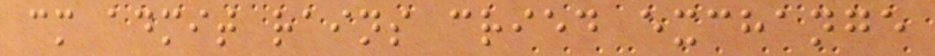cm admit rains cried exchange
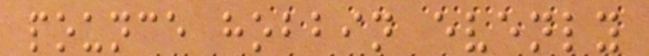pounce hobbin evenly
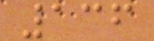136
